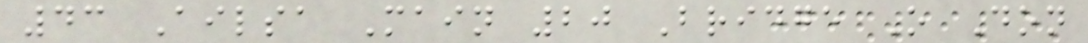43 Ailsa Main 20 Bridge O Don
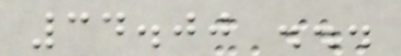34.00 ...
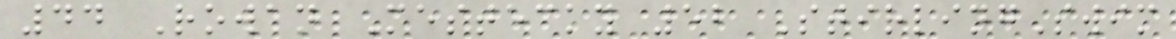44 Rowan Mestecky 52 StirlingSwim
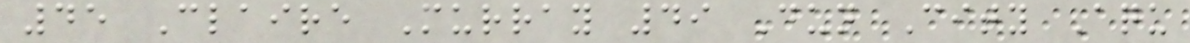45 Claire Murray 49 Dun City Aqu
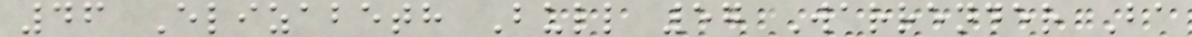46 Elizabeth Bull 57 Warrender Ba
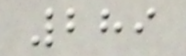289
